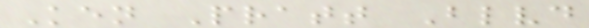Ken Pratt Blvd
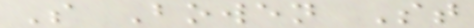S Bowen St
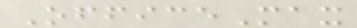OfficeMax
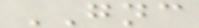GNC
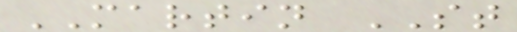MARTIN ST
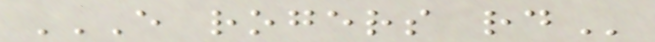E ROGERS RD
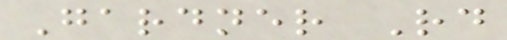Gardner Rd
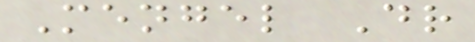Mengel Dr
